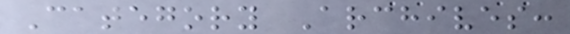Category Archives:
